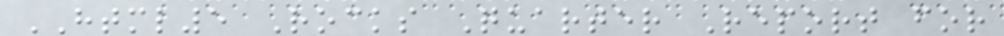HTML5 Rocks Quarter Report for
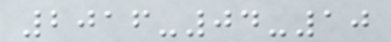2016-04-10
